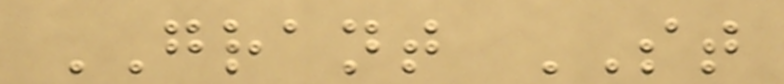GRANT ST
